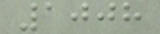1008
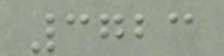3723
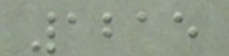1215
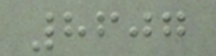8607
